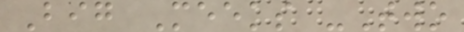Big Meeks -Two
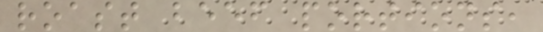roast beef portions,
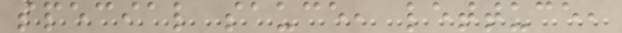special sauce, lettuce,
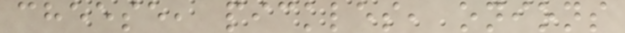cheese, pickles, onions
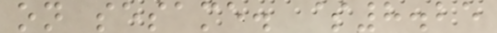on sesame. $8.25
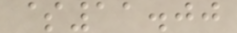$11.00
